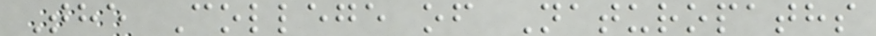The College of Naturopaths
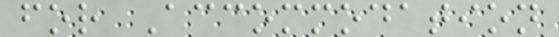for Accommodation
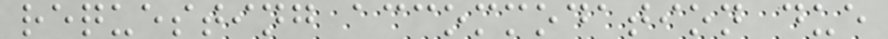requesting accommodation due
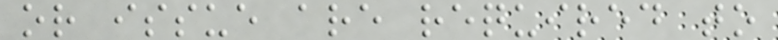or issue are required to
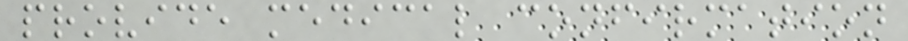provide medical confirmation
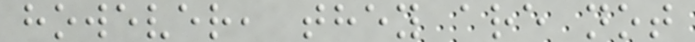however, they are not
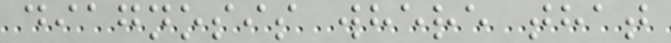diagnosis where that
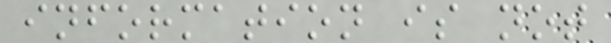information is not
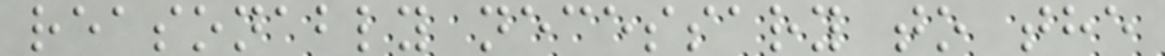reasonably necessary to the
